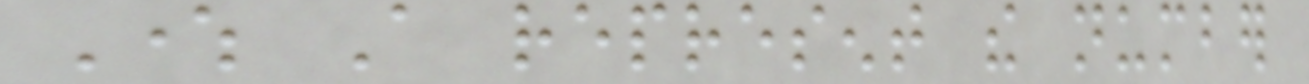Where A represent the number
